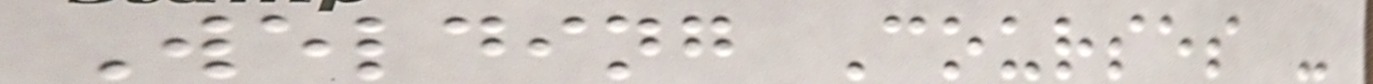Welding Courses -
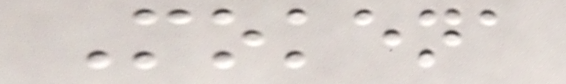Mokena
